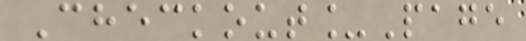Checkout_Page
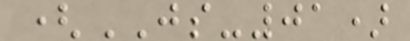(JS-01)
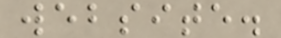website.
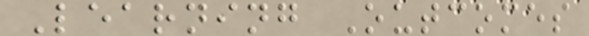Learning Outcomes
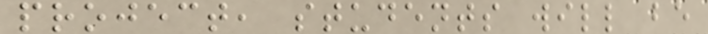project, students will be
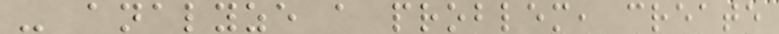- analyze a problem, create
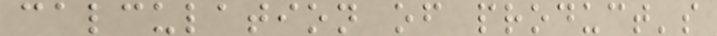calculation of product's
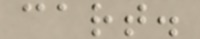cart.
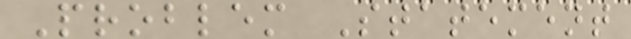Problem Statement
